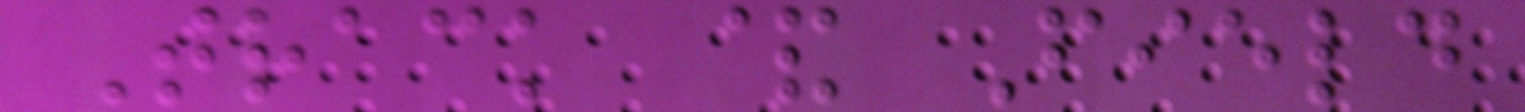Track & Field
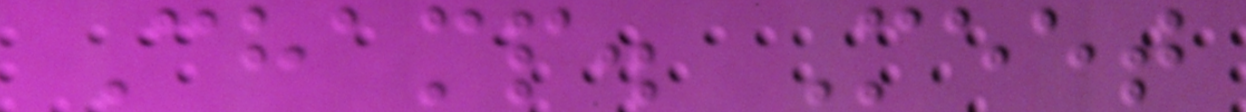Champ. Meet
